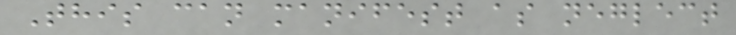This can manifest as neglect
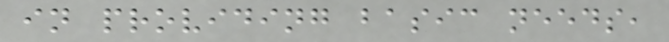in providing basic needs,
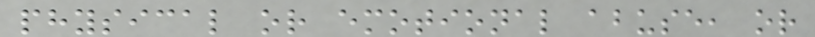physical or emotional abuse, or
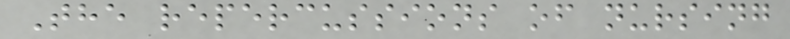The repercussions of nursing
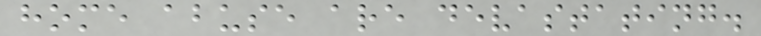home abuse are devastating.
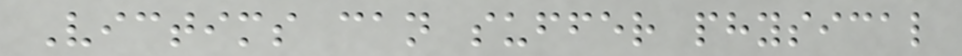Victims can suffer physical
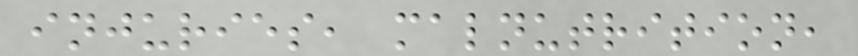injuries, malnutrition,
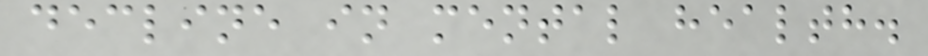decline in mental health.
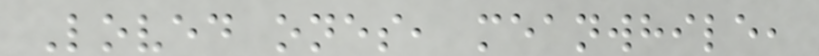Loved ones, meanwhile,
